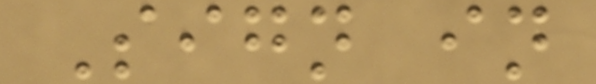Sign in
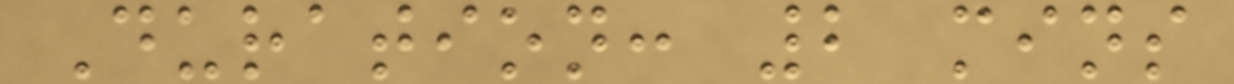Duration: 2 mins
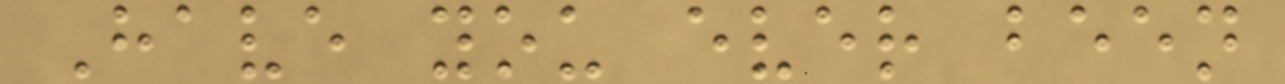Have you ever been
